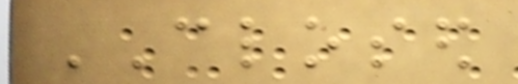CLOSED
